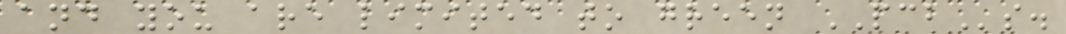and you are limited to green PCBs.
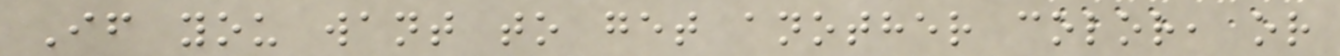If you want to get another color, or
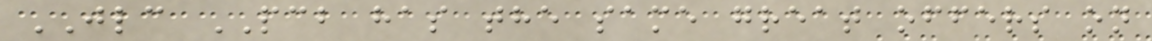JLC PCB has the same great offers on
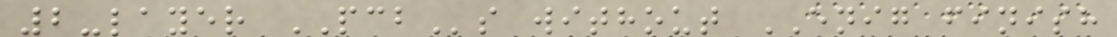2-layer PCBs without ENIG finish
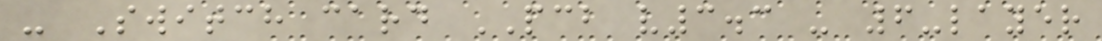- Switch card PCB v3.3 - 6-layer
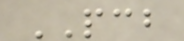PCB
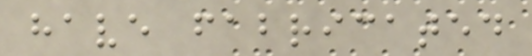have fabricated
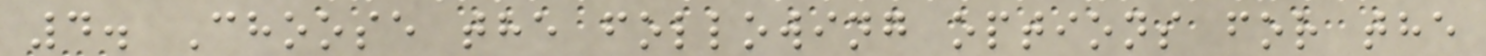4. Choose the following options for the
